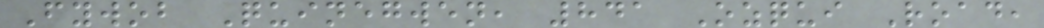Fywob Quinegwen, 841 Ozqui Road,
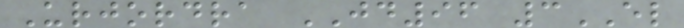Urjordra JD96 3EL
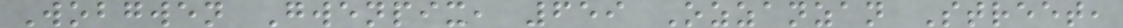Wobgwen Gwenpix, 659 Ozzanzan Street,
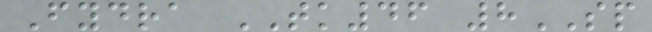Fydra TK46 8SP
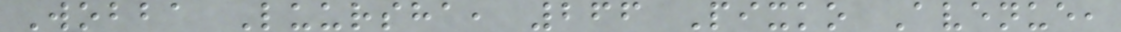Wobba Luursha, 266 Pixko Avenue,
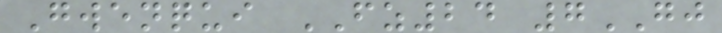Gwenqui FZ24 7GJ
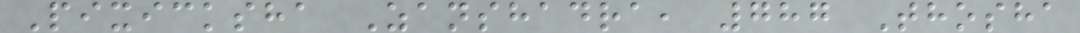Pixicksha Zanshadra, 787 Thosha
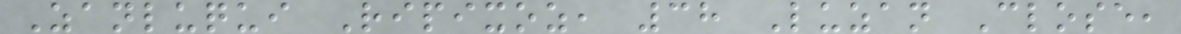Zanluqui Ripixoz, 38 Luzan Close,
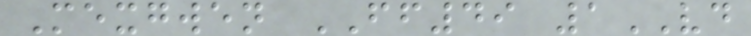Mexgwen FF49 1VD
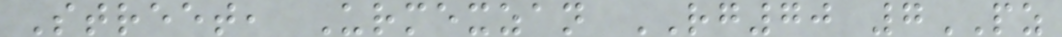Street, Urmexzan RG70 7PZ
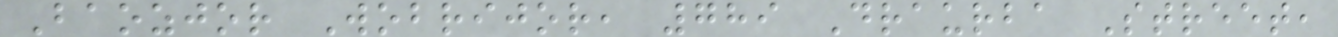Baozjor Wobrijor, 789 Draurba Street,
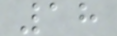18
